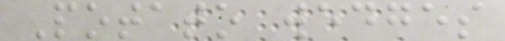Potato wedges
